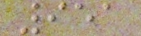951
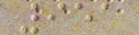951
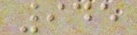945
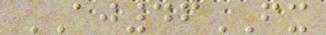AJ46FX
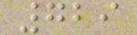729
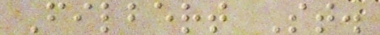Filbert St.
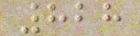828
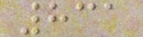831
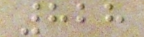828
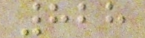828
